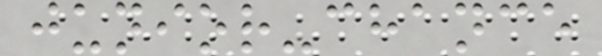junior-chance
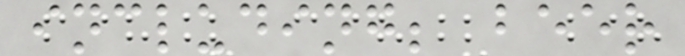including; beer
